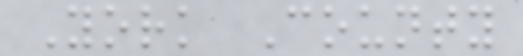York County
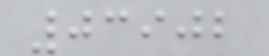03902
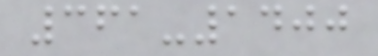361-1400
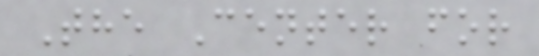The Center for
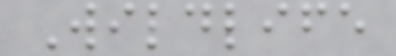Wildlife
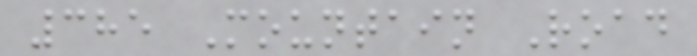385 Mountain Road
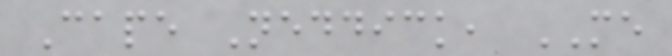Cape Neddick, ME
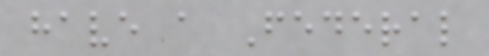have a Federal
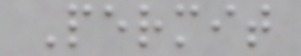Permit
